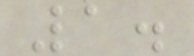1.
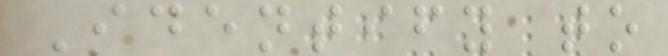Identify to
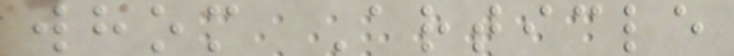whom Article
